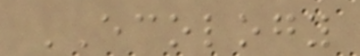ECOLOGY
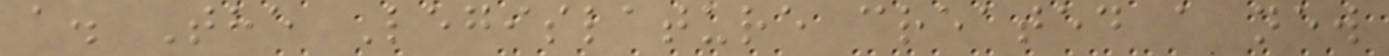a. The Legislature created a new
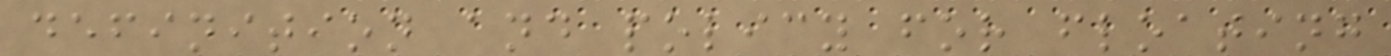definition and policy for floating
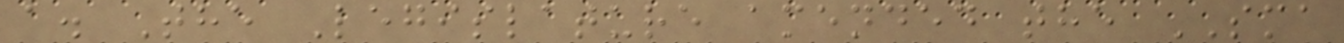a. The Legislature amended the SMA
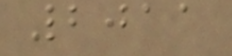2011
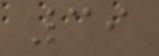39
